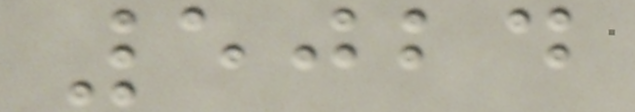5024
